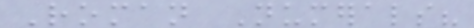Roman Numerals?
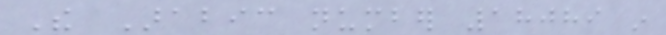The Arabic number 18089 in
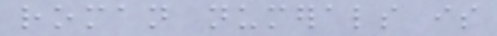roman numerals is
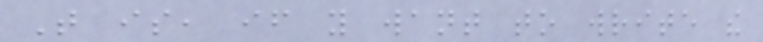That is, if you want to write the
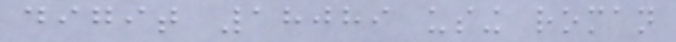digit 18089 using roman
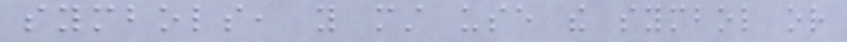symbols, you must use the symbol or
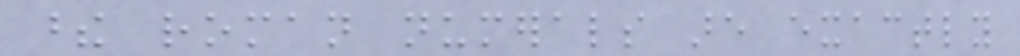these roman numerals are exactly
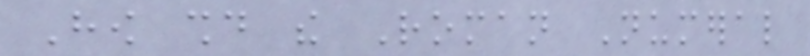How should the Roman Numeral
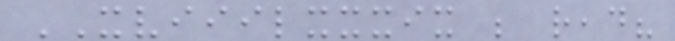XVIIILXXXIX be read?
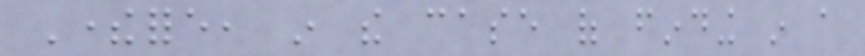Therefore, in the case of finding in a
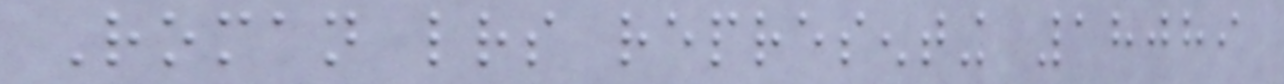Roman letters representing 18089
